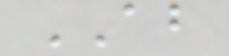ABOUT
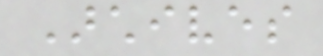Archives
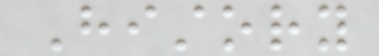History
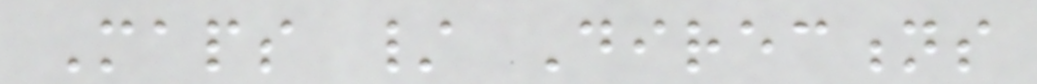Maps / Directions
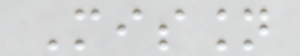Mission
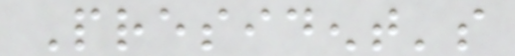President's
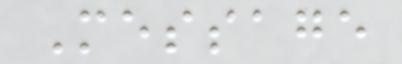Message
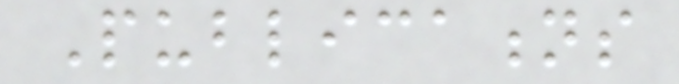Publications
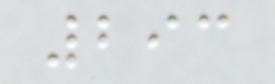293
